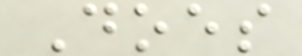Does
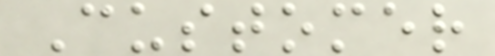Customer
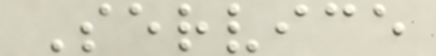Service
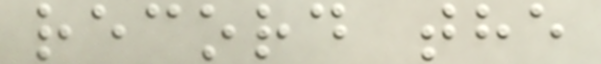record the
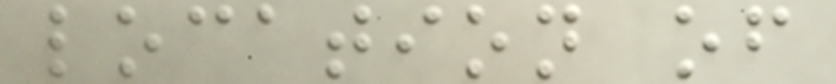location of
